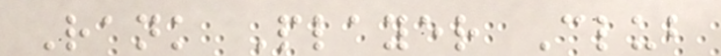Rank Player Club
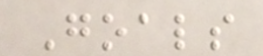Goals
